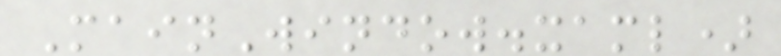MainWindow.xaml)
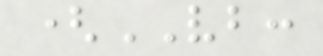(VB:
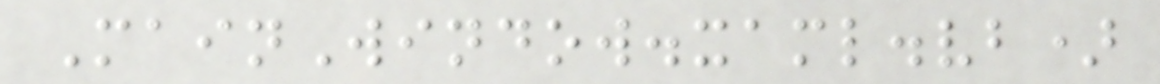MainWindow.xaml.vb)
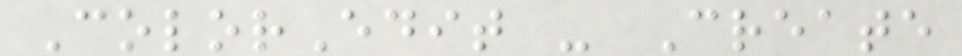ColorEdit - Create
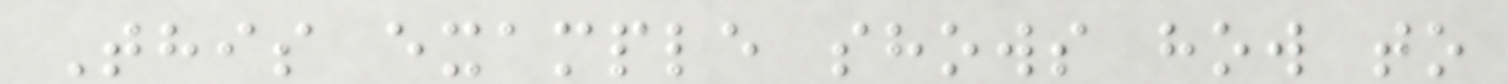This example shows how to
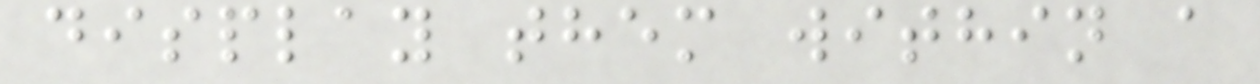display them within a
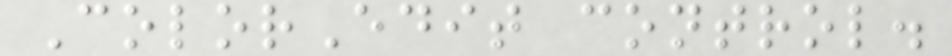ColorEdit control.
